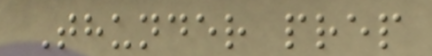Thunder prep
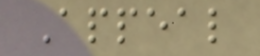Appeal
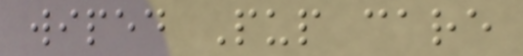wiped Pup care
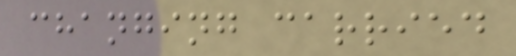changing carried
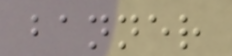banner
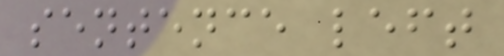sentence left
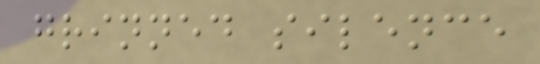grinned silence
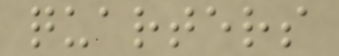quarters
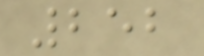252
